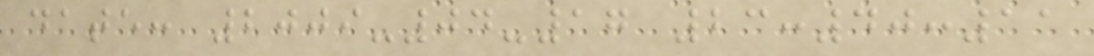date: 2009-04-17 23:40:11
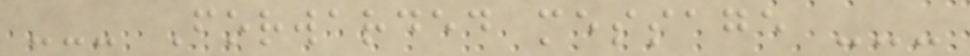--- Forwarded message ---
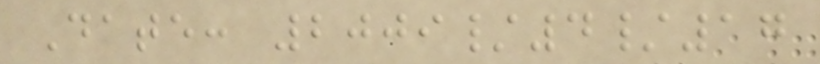Date: 2009/4/17
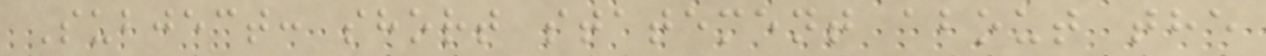Subject: short statement about the
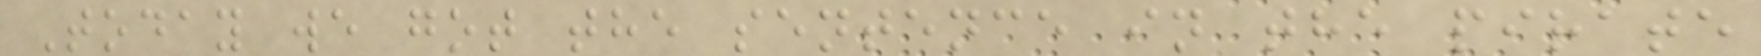Today we got the sentence in the pirate
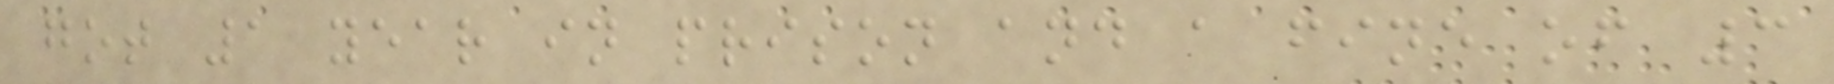got 1 year in prison and a fine of 3
